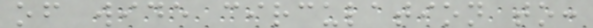of wide circulation to:
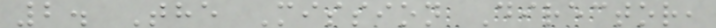2. The Mission Director,
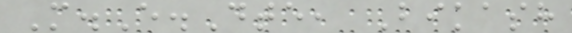M.E.Dte, Bikash
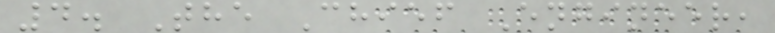4. The Chief Engineer,
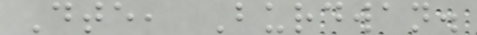Dte, Burdwan.
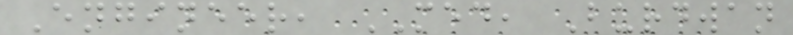Engineer, MED, Burdwan
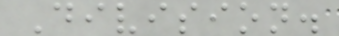Division.
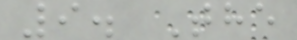9. The
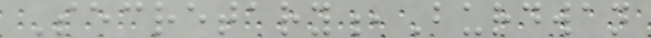Secretary,Burdwan
